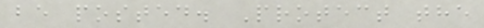be posted. Protect the
